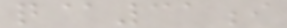q@31i
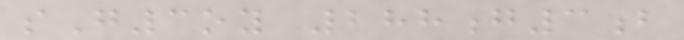sG3oy 288g3b
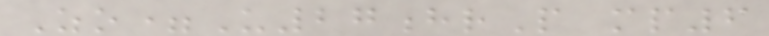Zo=U27hrP mp6
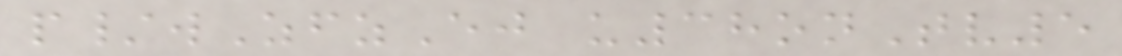p/wZfzEj u38onTv5
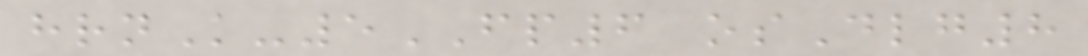hrnK-5FP6 osDlg8
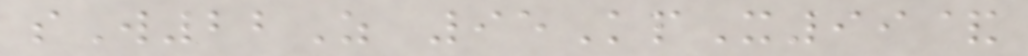sW22Z 95KpX99&
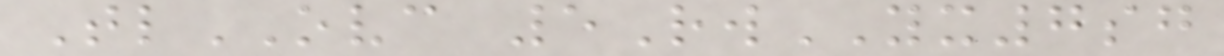TlOVC 5RwYX7sg
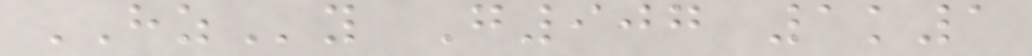HZy G907 1k1
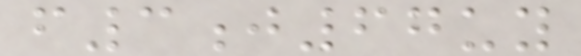f3j67uy
